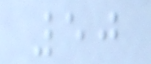50
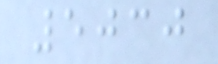5030
